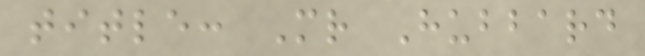title: Mr Hubbard
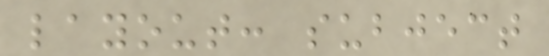layout: subject
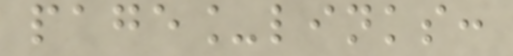page_links:
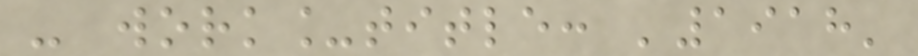- work_title: '1918'
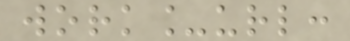work_url:
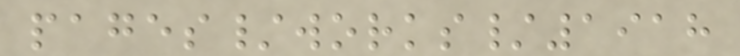pages/works/1918
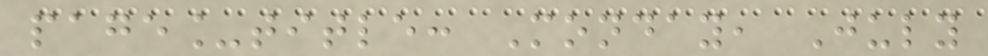page_title: Monday, July
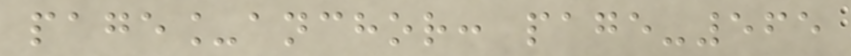page_anchor: page-565
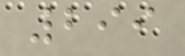299
